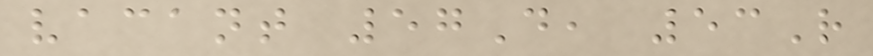vacant 57D, 53R
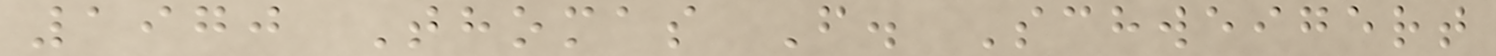1970 Thomas F. Schweigert
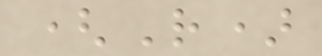(R)
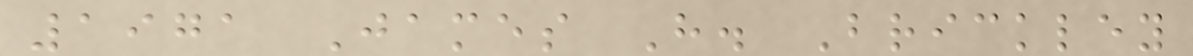1971 James H. Brickley
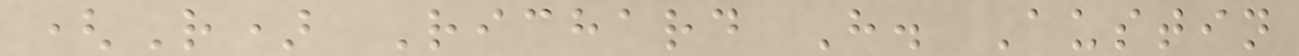(R) Richard H. Austin
